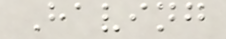Having
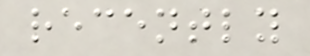recently
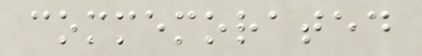commemorated
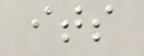its
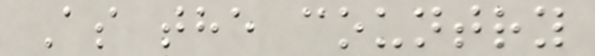As the country
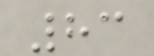83
